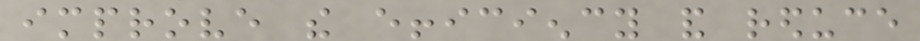improve the efficiency and reduce
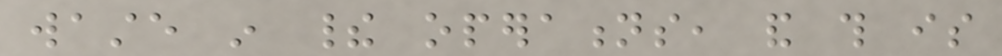waste in their operations, and this is
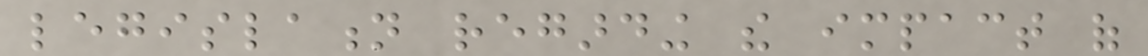legislation regarding the impact of
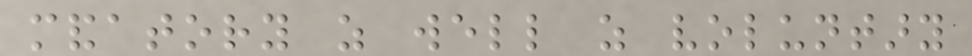mandatory as well as voluntary
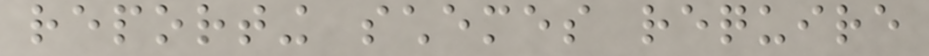reporting schemes require
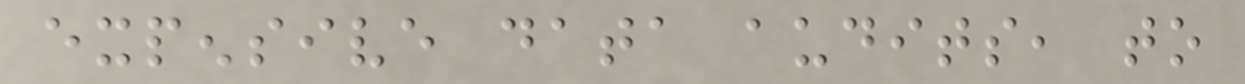expensive data audits, to
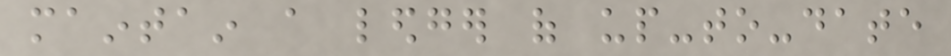maintain a ledger of up-to-date
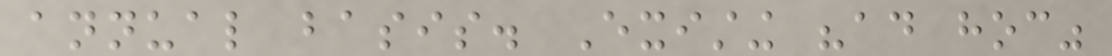annual basis. Existing "ad hoc"
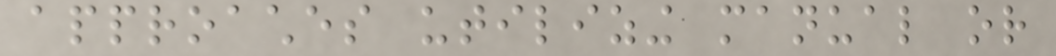approaches utilizing manual or
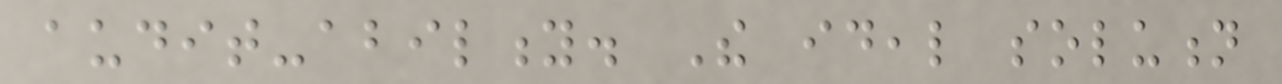audit-ability. The ideal solution
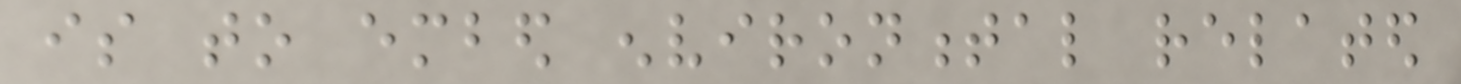is to embed environmental related
